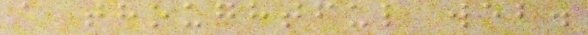a thoughtful web.
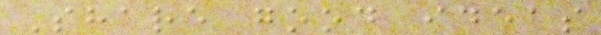Share good ideas
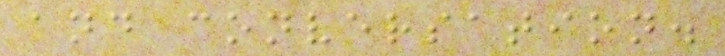and conversation.
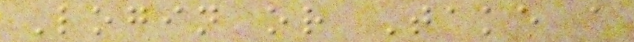Login or Take a
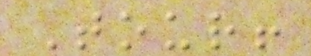Tour!
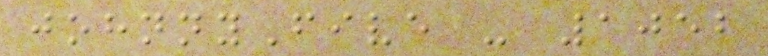johnnyFive - 1052
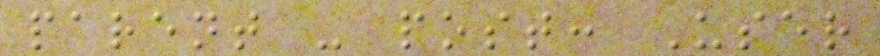parent - post: User
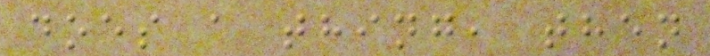does a thing, then
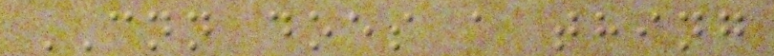CNN does a thing
